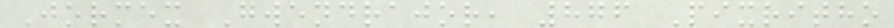Jormex Gwendrajor, 876 Pixritho
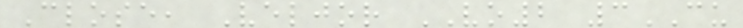Close, Veljor VO2 3CU
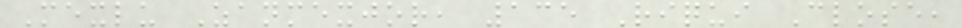Mexlu Zanmexjor, 135 Riqui Close,
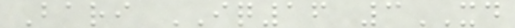Bari IQ16 3XD
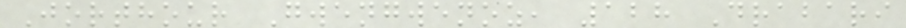Jorthour Gwengwenoz, 128 Drabari
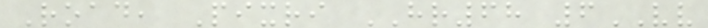Road, Pixri HR68 6VV
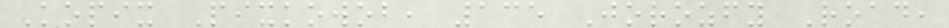Kopix Pixkowob, 135 Jorozfy Road,
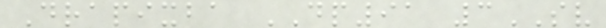Drapixba DP91 3SV
